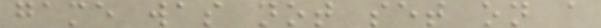game was not set on a
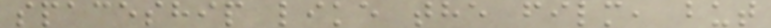spaceship like the film, but
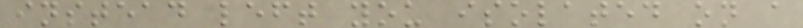instead left you isolated on a
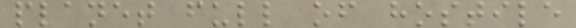planet full of hostile
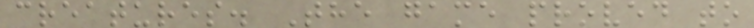creatures. The game proved to
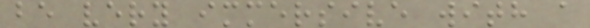be very immersive with a
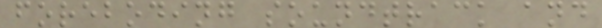foreboding soundtrack and
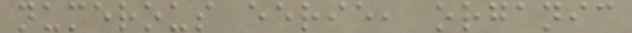numerous eerie, organic
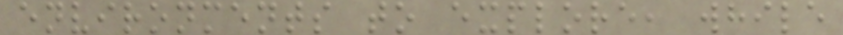environments to explore, while
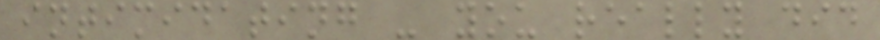intimidating - you really did
